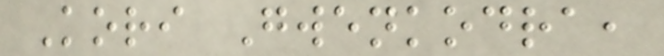Kori Gwenkodra,
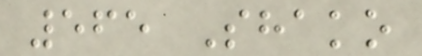565 Shako
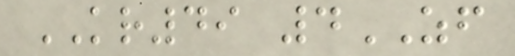KR49 4ZF
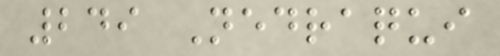249 Nedraqui
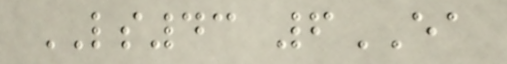LS43 6EA
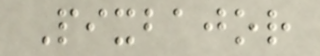Pixbajor
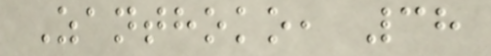Zanthoko, 38
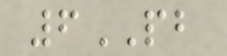6PB
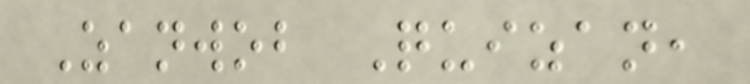Zanwob Quizan,
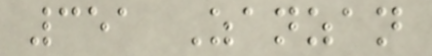351 Zanzan
